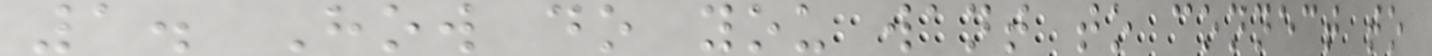1. How do you want to connect to
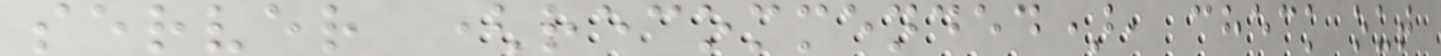server (recommended), check out
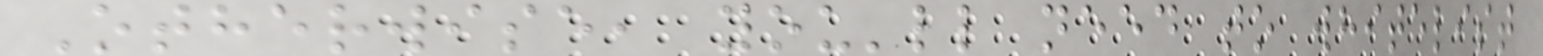Otherwise, you'll need to whitelist
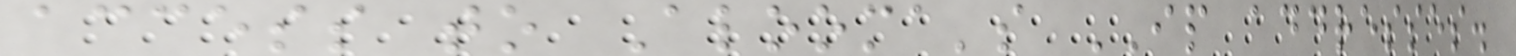access to Alooma's IP addresses.
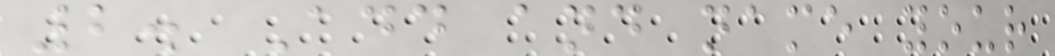2. Add and name your
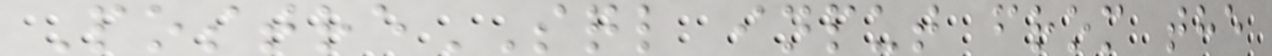PostreSQL input from the
